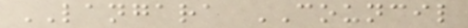LANGARA COUNCIL
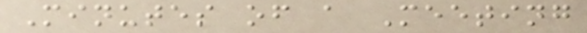Minutes of a Meeting
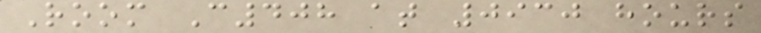Room C408 at 0930 hours
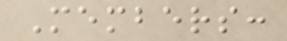Members:
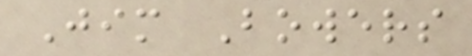Jim Bowers
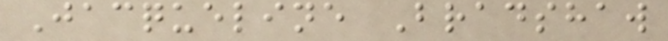Jacqueline Bradshaw
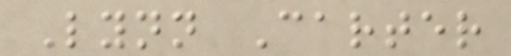Lynn Carter
